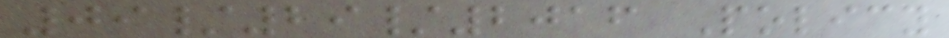09/29/2016 Policy
